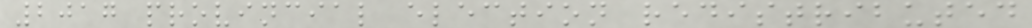2017 provincial election redistributed
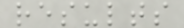results
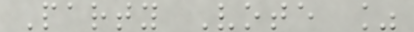Party Vote %
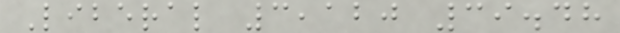Liberal 3,120 39.48
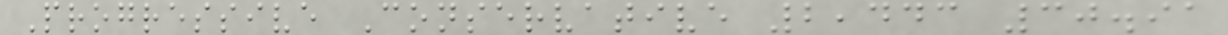Progressive Conservative 2,443 30.91
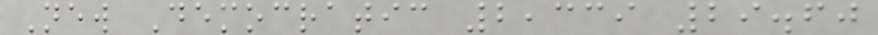New Democratic 2,339 29.60
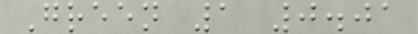Green 1 0.01
